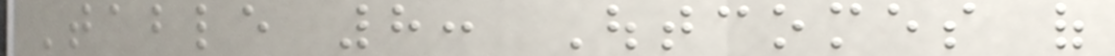Table 8: Outcomes of
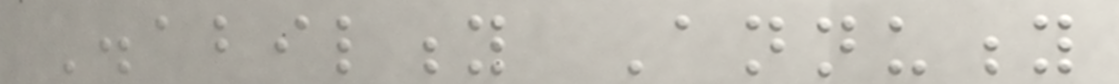Disability Annuity
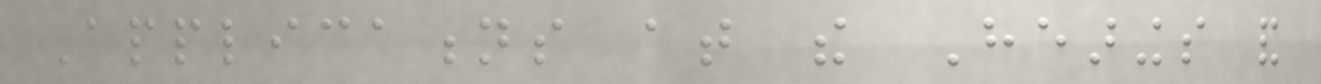Applications at the Hearings and
